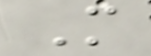M
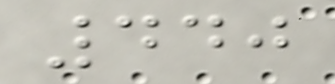440
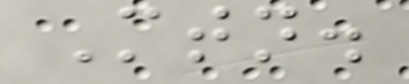Mtn.
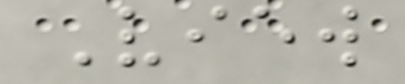View
